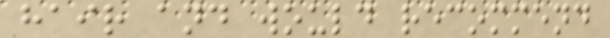hair and would recommend
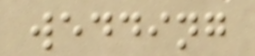wedding
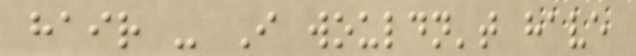hair - I wouldn't have
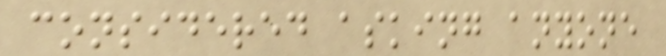considered asking anyone
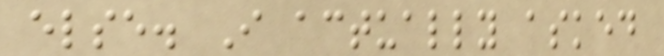else. I actually asked
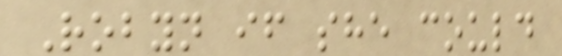Robyn if she could
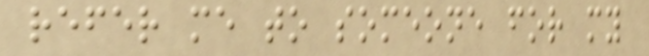refer me to someone for my
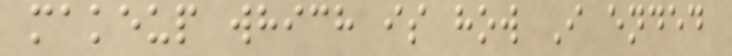makeup which is how I ended
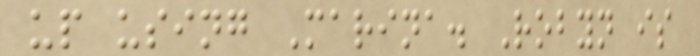up using Marina. Robyn is
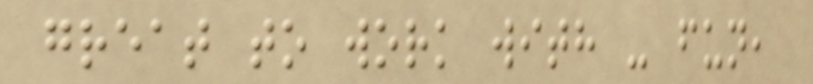great to work with - fun,
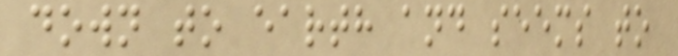down to earth and seems to
